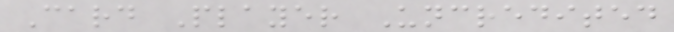Card Player Uncredited
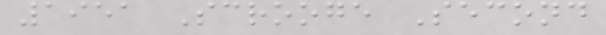1951 Scrooge Second
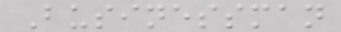Businessman
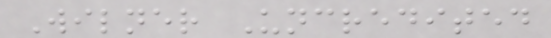Wilner Uncredited
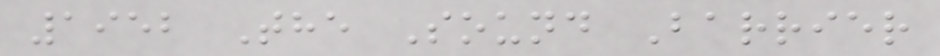1952 The Sound Barrier
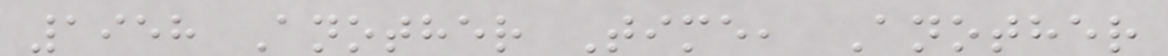1958 Another Time, Another
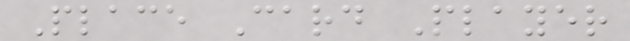Place Card Player
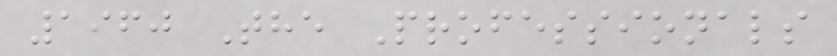1960 The Professionals
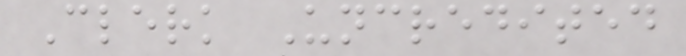Clerk Uncredited
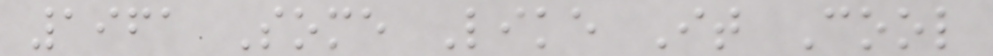1961 Some Like It Cool
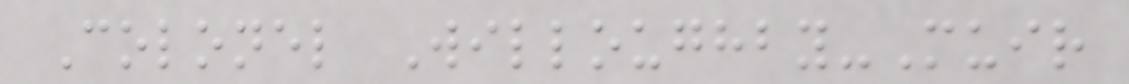Colonel Willoughby-Muir
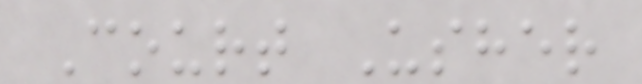Court Usher
